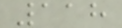118
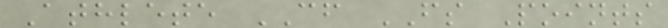Athlete CF FS Points
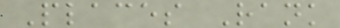Places Rank
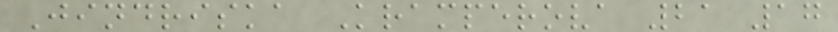Jindriska Kramperova 21 17
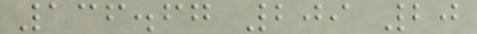136.67 209 20
